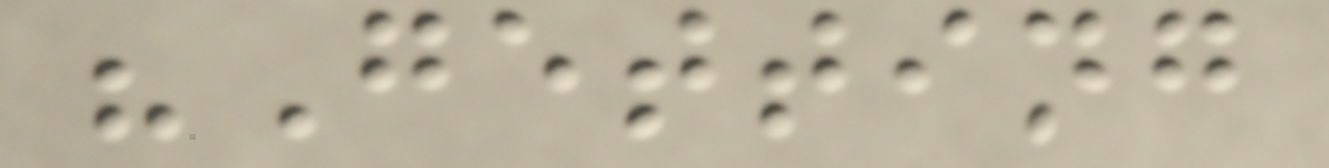"Getting
